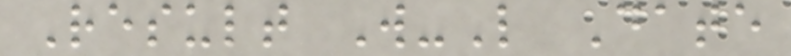Result W-L Date
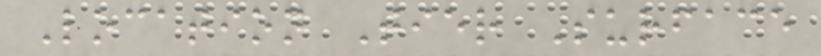Location Tier Surface
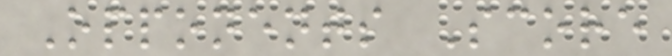Opponents Score
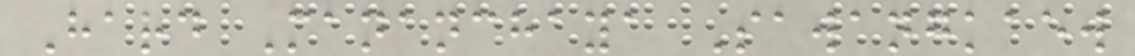Hard Mananchaya Sawangkaew
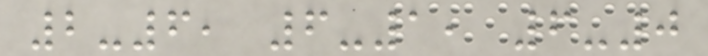2-6, 6-1, 6-0
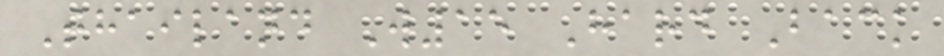Thailand W15 Hard Back
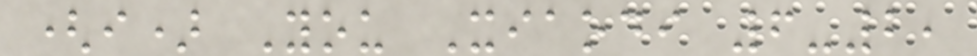(i) You Xiaodi 6-2,
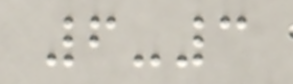6-3
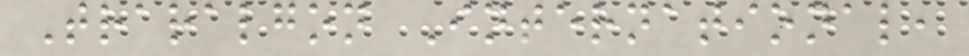Traralgon International,
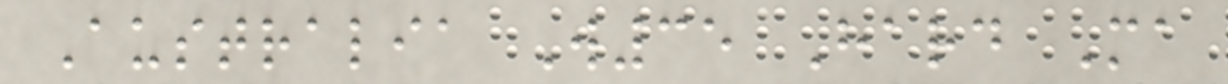Australia W35 Hard Ma
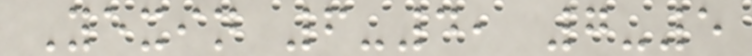Yexin 6-4, 7-5
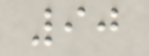90
